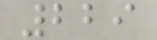229
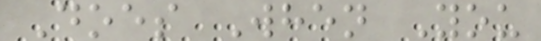Does When You
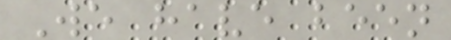We have been
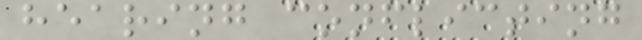hearing conflicting
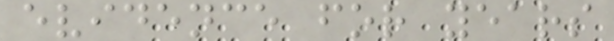evidence for years
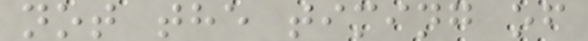not the timing of
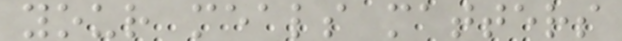your meals matters
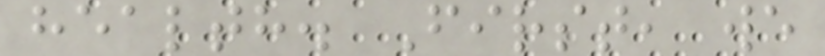health. First, we
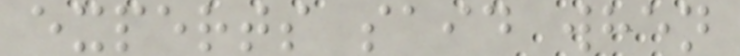experts said when
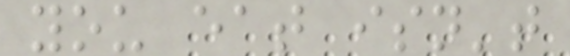you eat isn't
